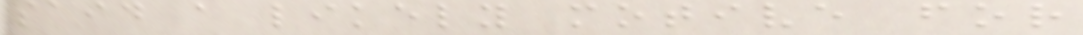said a likely motive for
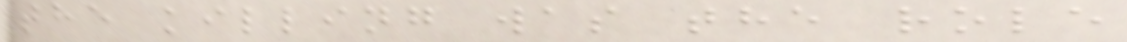the killing was the role
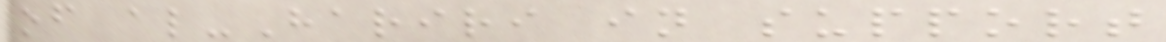of al-Hariri in support
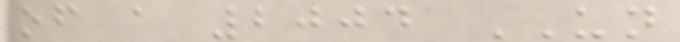of a 2004 UN
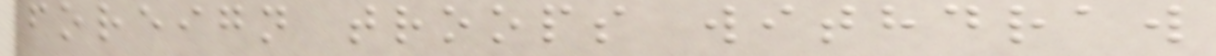foreign troops withdraw
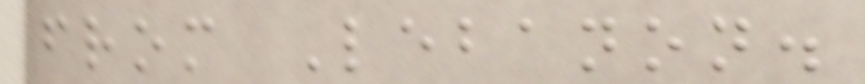from Lebanon.
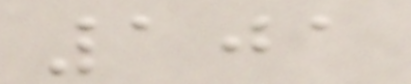101
